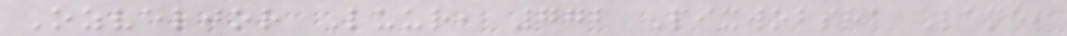Ozveljor Luur, 772 Pixwobsha Lane,
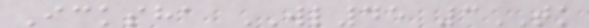Icksha WL45 3TK
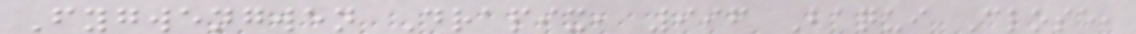Fygwengwen Drapix, 996 Baqui Close,
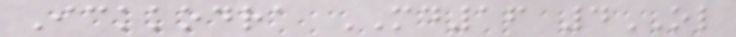Ickkodra MD16 4OL
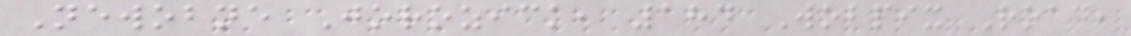Newobne Jorozick, 184 Wobpix Road,
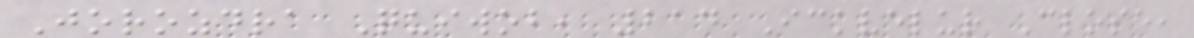Jorozdra Quiwob, 214 Ickvelur Close,
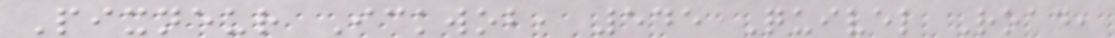Pixneur Ickwob, 545 Quivel Road,
